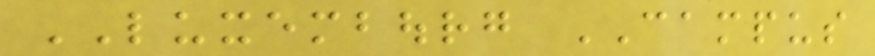LUXEMBOURG CAMPUS
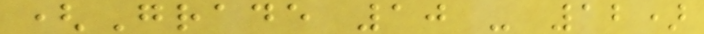(Grade 10 - 12)
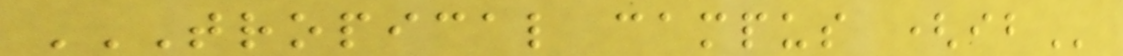TROPICAL CAMPUS (IB
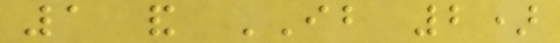1 and IB 2)
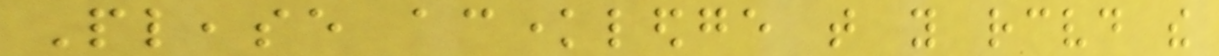Please acknowledge that you received the
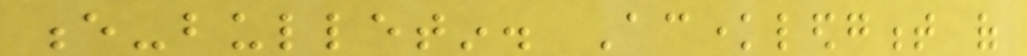e-bulletin. Acknowledgment of
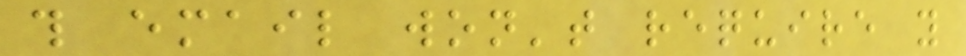this email won't require you
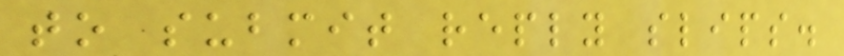to submit reply slips.
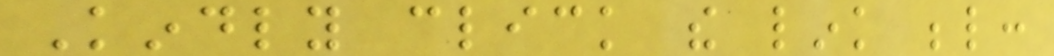Kindly click the link below:
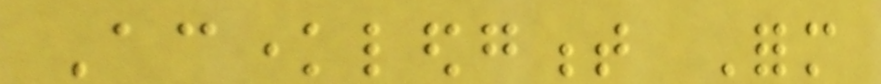Acknowledgment Form
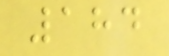184
